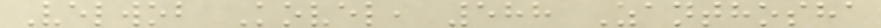Velwob Kovel, 588 Zanthosha
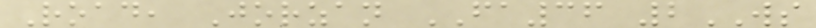Road, Jorzan FA36 2WS
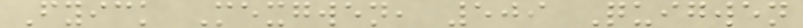Fyick Mexgwen, 509 Quigwen
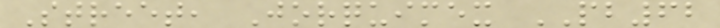Street, Jorquimex PB62
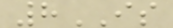8IS
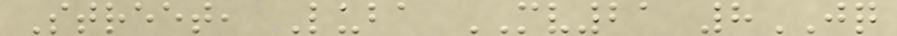Street, Luba MV21 8JQ
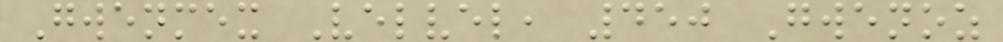Gwenmex Velvel, 450 Gwenoz
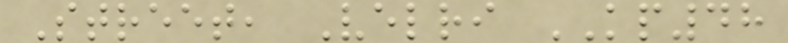Street, Velri KP48
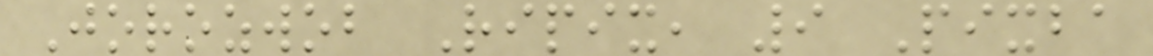Jorozwob Ripix, 9 Pixba
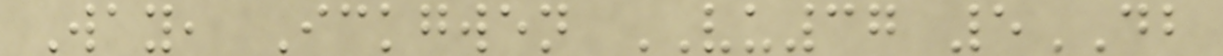Way, Ickgwen VU37 5DB
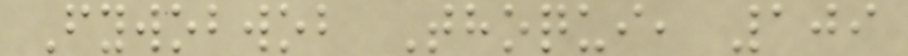Fywobwob Thoqui, 109
